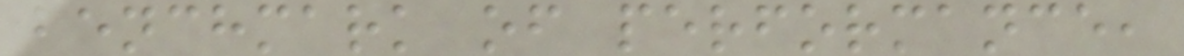benchmark of performance,
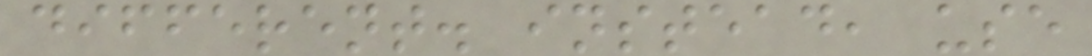different. instead, use
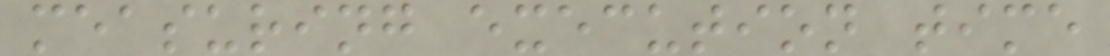measuring execution time
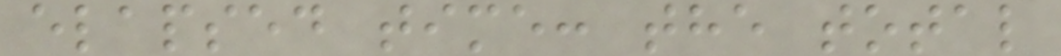elapsed time: the total
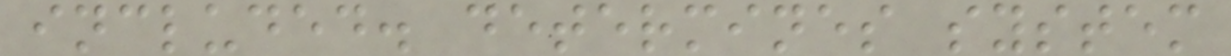included. determines system
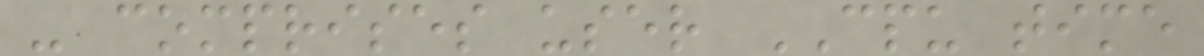- comprises user CPU time
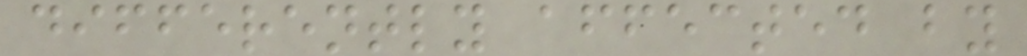differently affected by
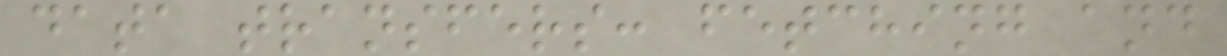data transfers: fetching and
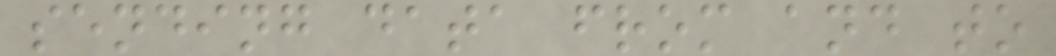sending data from and to
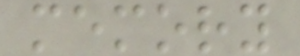memory
